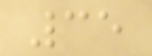35
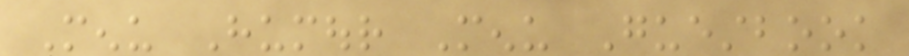Menu Humour Menu Guestbook
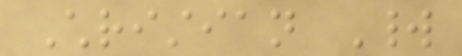Christian World
